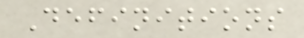Definitions
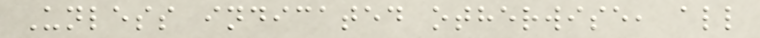Unless indicated otherwise, all
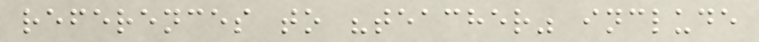references to "teacher" include
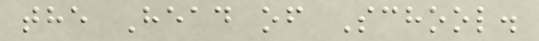the Head of School.
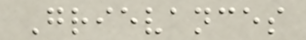Grievances
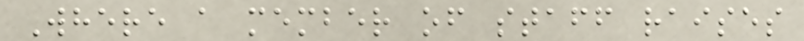Where a member of staff raises
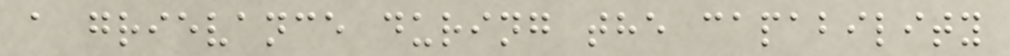a grievance during the capability
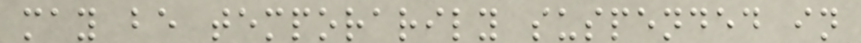may be temporarily suspended in
